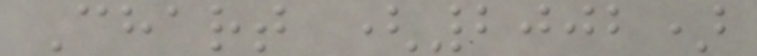Chart (2002)
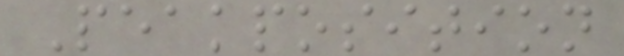Peakposition
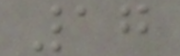17
